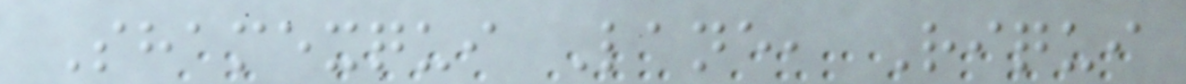Shamexqui Lane, Riqui
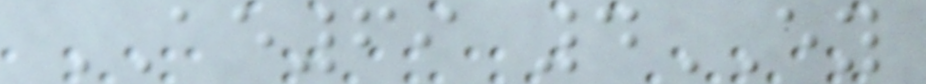AE69 4EY
